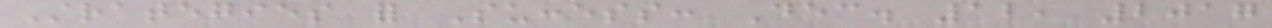Strategies for Success: Dec. 12, 2017
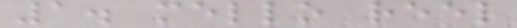1. mello reel
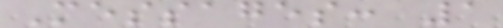Messages: 1
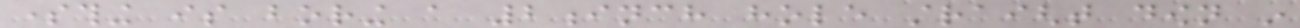something is boring a 2inch hole straight down in
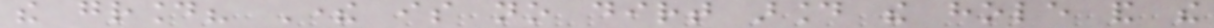the ground? There is no dirt around the hole and the
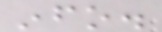info.
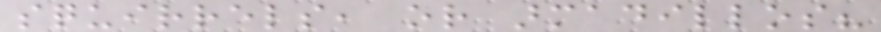squirrels, or armadillos?
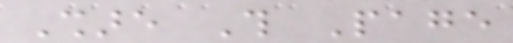Share This Page
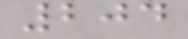204
